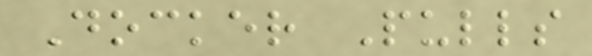Docker Pulls
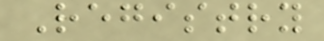Registry
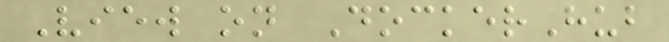View on DockerHub
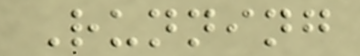Running
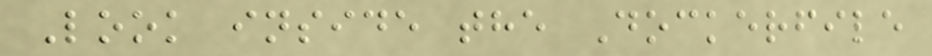Look inside the Dockerfile
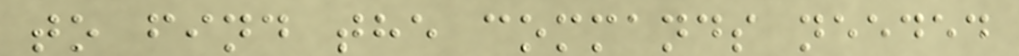to find the commands needed
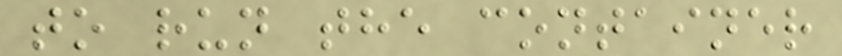to run the container
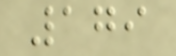179
